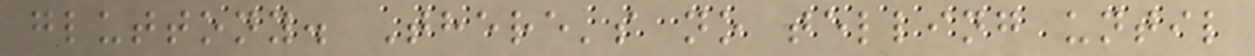gluttony. There's no telling until
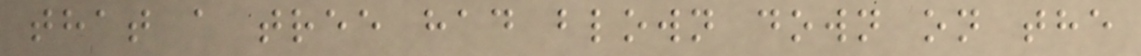that a tree had blown down on the
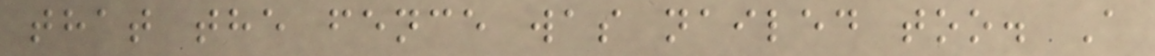that the fence was nailed too. A
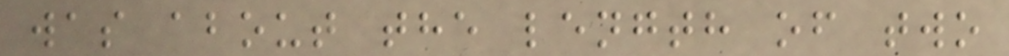was about the length of two
